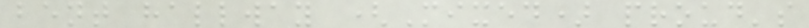bent hallway (Mixed) proud's
